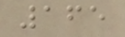165
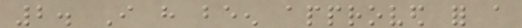2. I have been approved for a
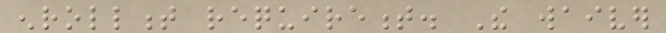enrollment requirement. The waiver
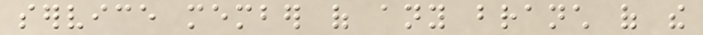service member of any branch of the
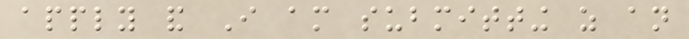apply and I am submitting as an
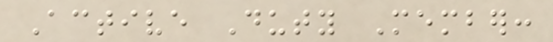Active Duty Member:
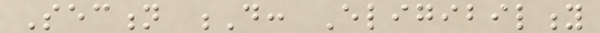Section D: Eligibility
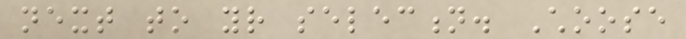next to your selection. Choose
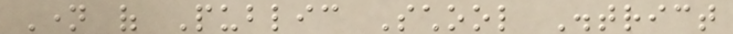Name of Public School District
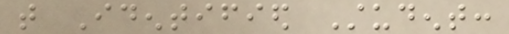that Identified Student:
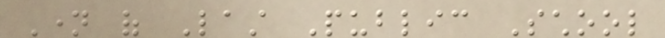Name of Last Public School
